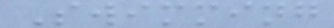Swimming
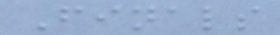Finals
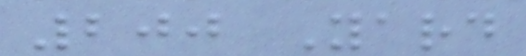200 Yard
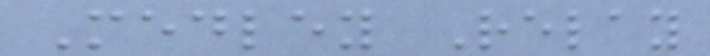Medley Relay
